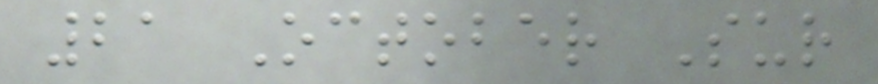21 October Sur
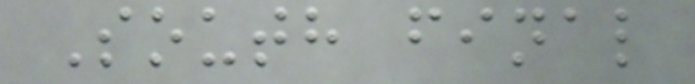South final
